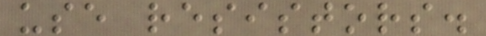use resistors.
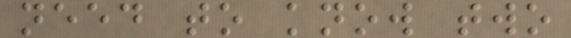need to know two
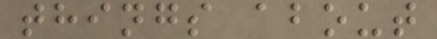things about
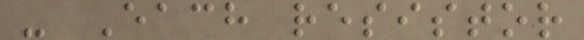- Each resistor
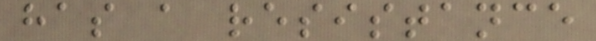has a resistance
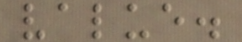value.
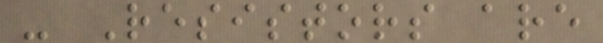- Resistors are
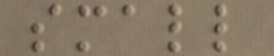small
